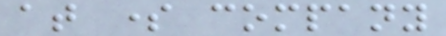at some company
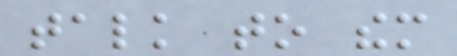talk to them
